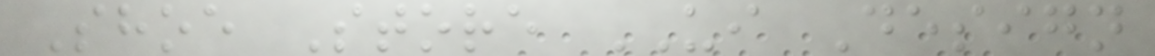Shoe Store UI Design
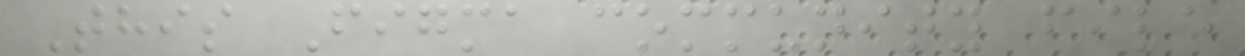This Figma community file
